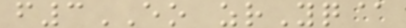f3EO zrYq@
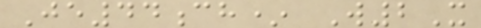Je44ch* W2X
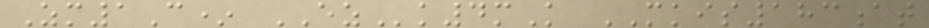Zm1C* EZk4mK MKIS183at
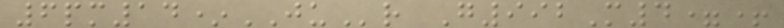6pm14*JUr G992M4=+
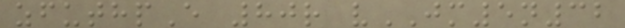zfuthpE 80r vJM5n32
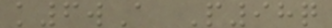k6wA P98q
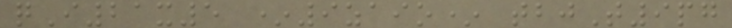qI21x5 *9zaio* tbjT9pg
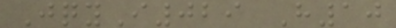JqyI029 H10
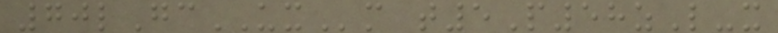70lGcUXm t5P58zL-x
